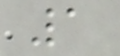1
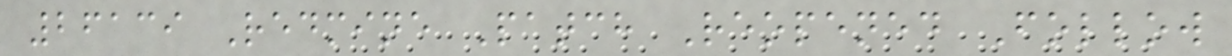26139 Redmine Patch Reopened Follow
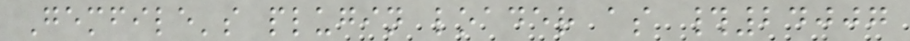Gemfile's plugin loader as #24007
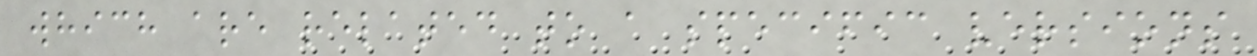which are related to a specific versions
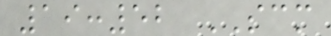19:52 SCM
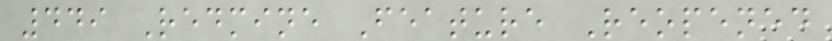449 Redmine Feature Reopened
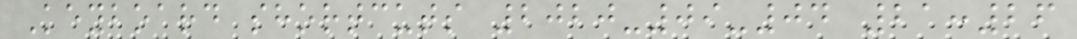Keyboard shortcuts 2020-09-04 21:26
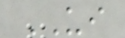UI
